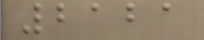2121
